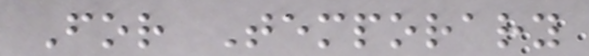For Temporary
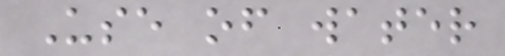Use of water
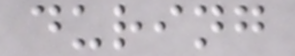during
